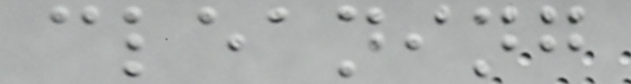cleaning
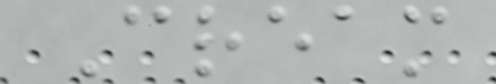Cream
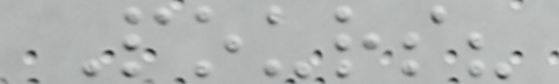Pours?
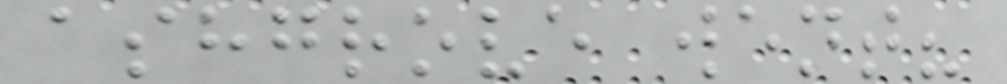ashgrove went?
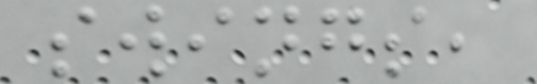swings,
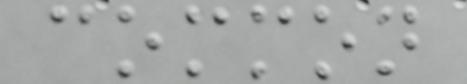common
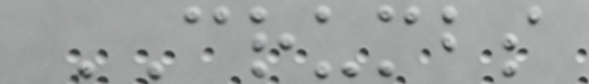CRUMBS
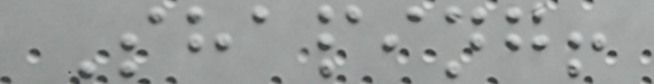Shaping!
